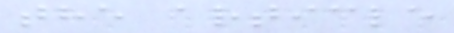the article
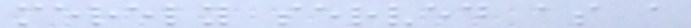merely served as a
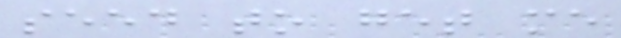seed to get me
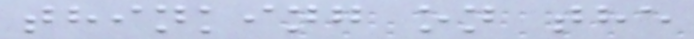thinking on the
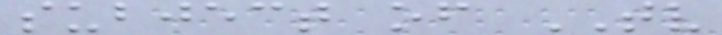subject of TV
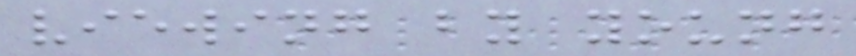viewing by young
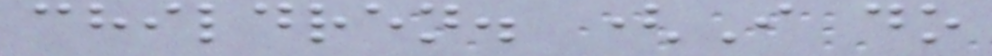children. (I do
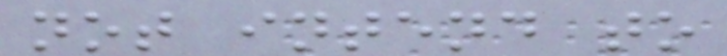not intend to
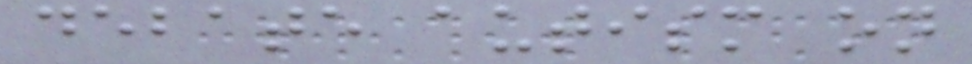debate autism on
